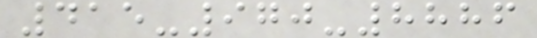415-970-8886
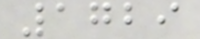1729
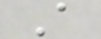A
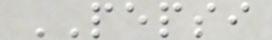PEPSI
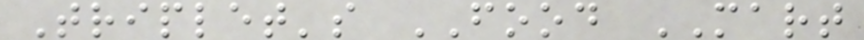Triplet's FOOD MART
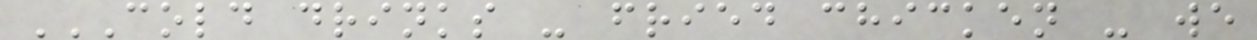COLD DRINKS - FRIED CHICKEN - WE
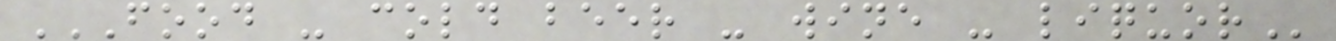FOOD - COLD BEER - WINE - LIQUOR
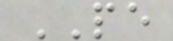PE
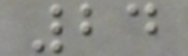24
